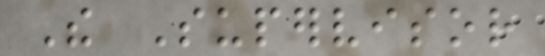The Supervisor
